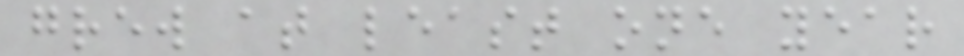grew at least one year
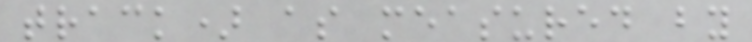track) as measured by
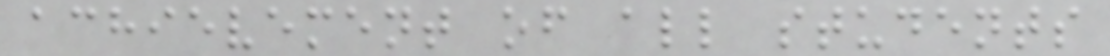achievement of all students
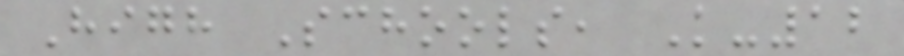High Schools, K-12
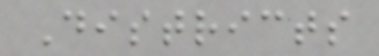Districts
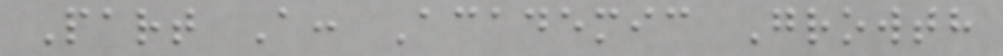Part A: Academic Growth
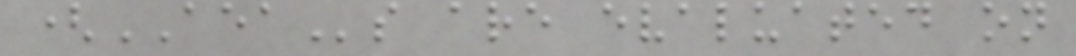(AEAs are evaluated on
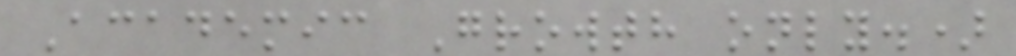Academic Growth only.)
